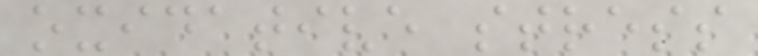oxidative stress
